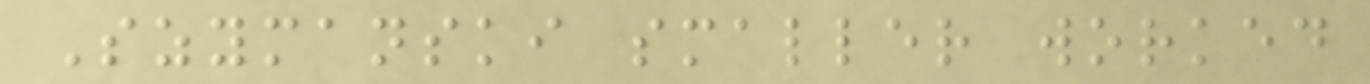Szymanski smaller worked
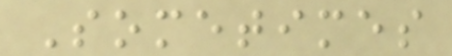Sometimes
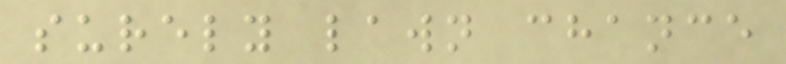surely lawn chance
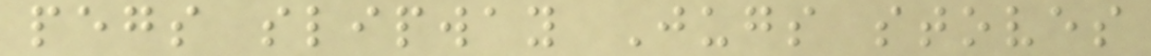pegs slipway Jugs stoves
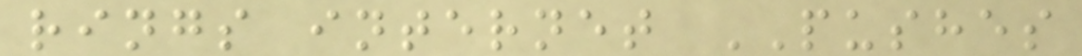rings internet PUSHES
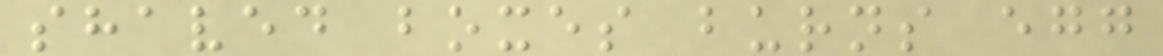shaved boxes burns egg
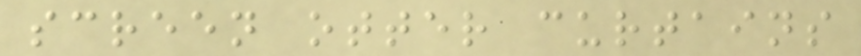screen otter curtains
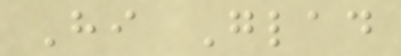Hi Glad
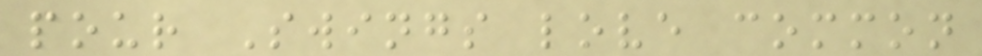pour Swings love common
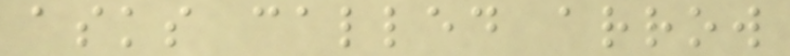asks called arrow
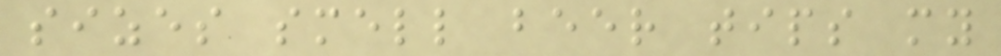sizes smell beer tips my
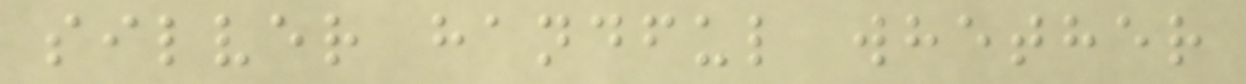silver handful whether
